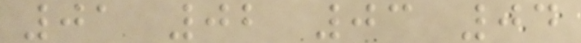01 02 03 04
